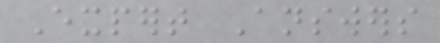Expert Answers
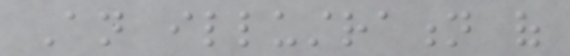An illustration of
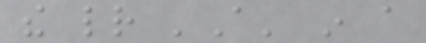the letter 'A' in a
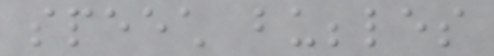speech bubbles
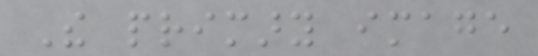The primary image
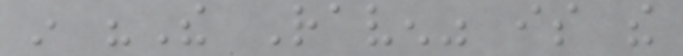in "The Raven" is the
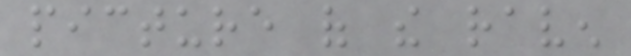picture of the raven
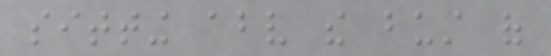sitting above the bust of
